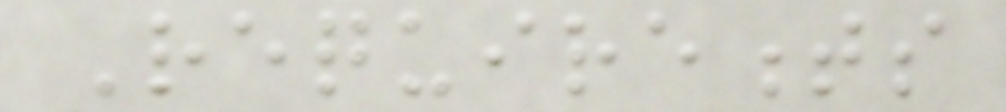Requirements
